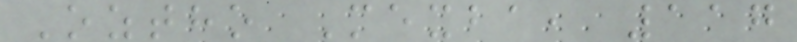Oztho Mexba, 117
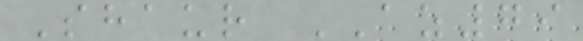Shaur AZ79
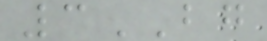3BG
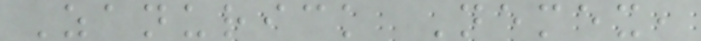Zanurick Nemex,
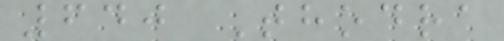640 Thodra
